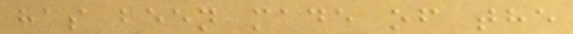has been made of the
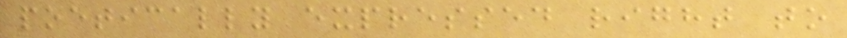poetically expressed right to
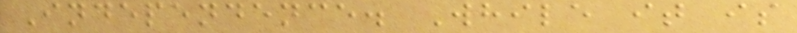Independence. While it is
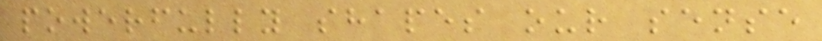powerfully shapes our sense
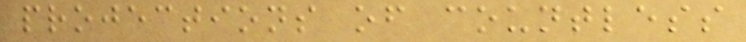projections of countless
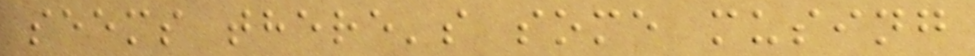seems there's some musing
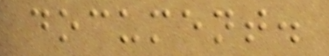document.
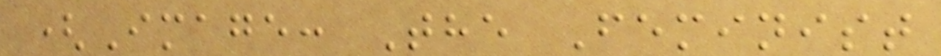(Image: The Feminist
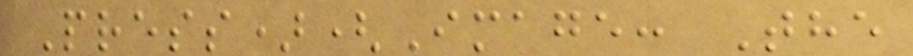Press)(Image: The
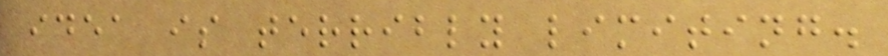idea is terribly limiting.
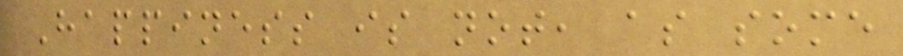Happiness is not, as some
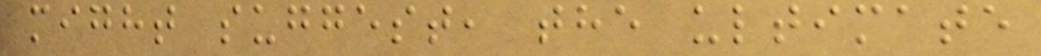might suggest, the ultimate
